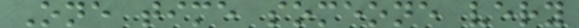One time someone very
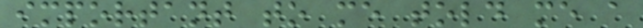important to me told me a
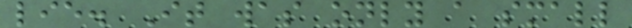lie. It was only a small
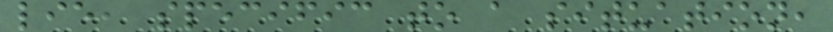lie, specific to a situation,
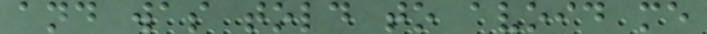and was told to avoid me
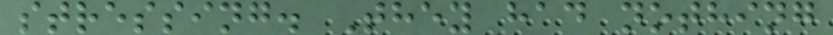stressing. They had nothing
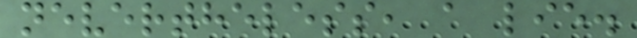nevertheless, a lie.
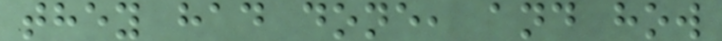they had done, and how
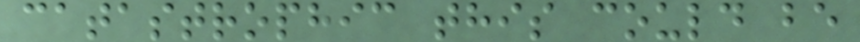catastrophic this could be
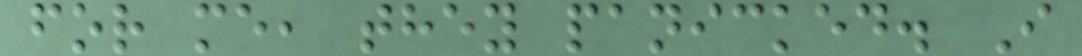for me, they panicked. I
